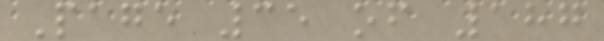Page 35 of 187
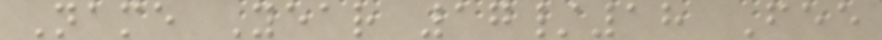Name Year 17/18 Fee
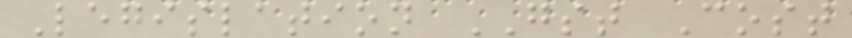Legislation GST Cost
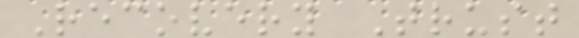Recovery Trust
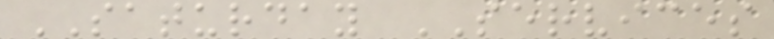SATURDAY SERVICES
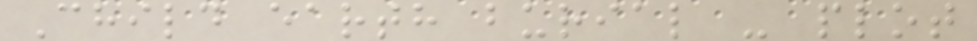Child earth burial - plot
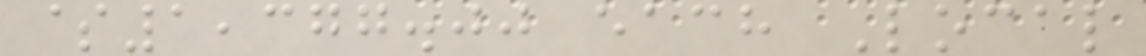$1,377.00 each Local
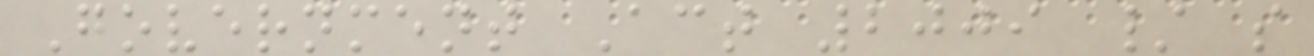Government Act 2009 / s
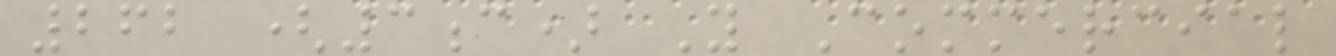262 (3c) Y Commercial
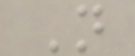N
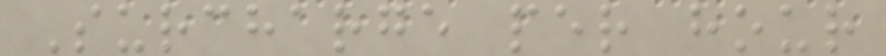Surcharge per hour
